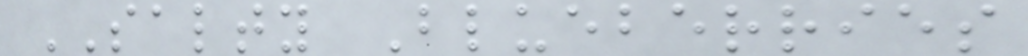SALTY Blueberries
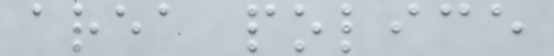area police
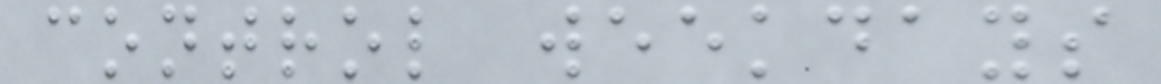control weekdays
